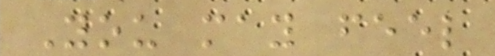You may feel
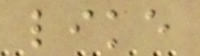like
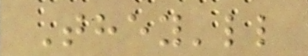They'll
